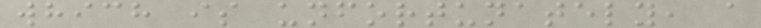which is unfortunately, a
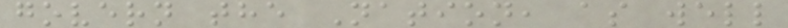govern the Nation, as well
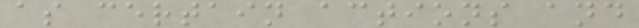as certain actions and
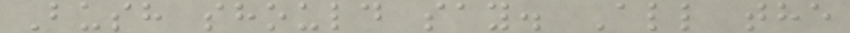Bush should say. All the
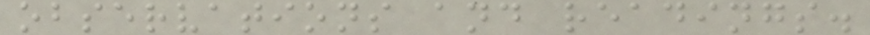observations and readings.
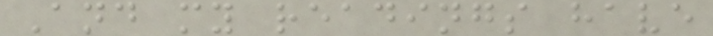And my readings have
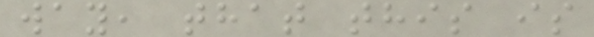way, that this is
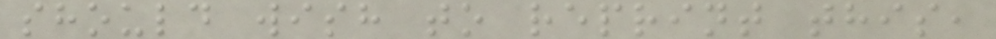should wish to reprint this,
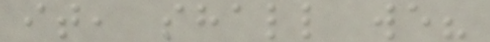it, shall we?
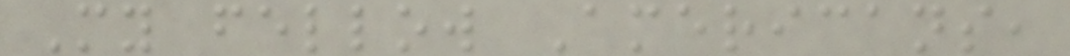My fellow Americans,
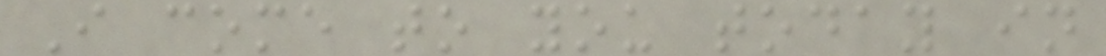I come to you today in
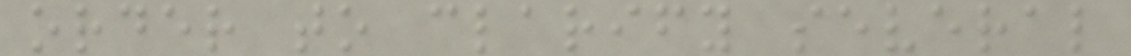order to clarify several
